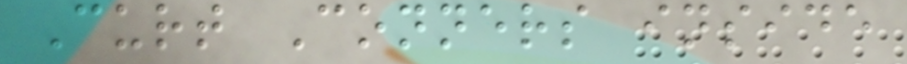Curt Conners inside
